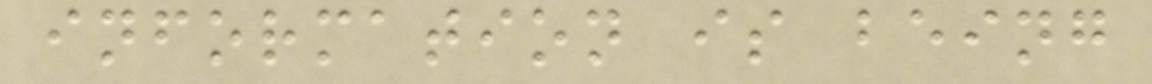information is being
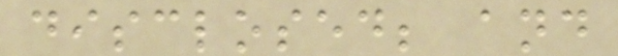disclosed; and
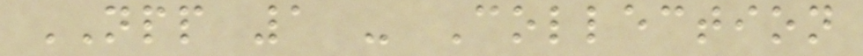NPP 1 - Collection
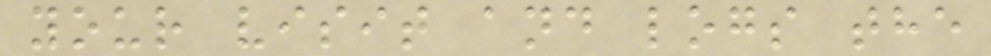your visit and logs the
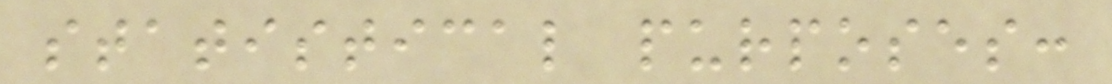statistical purposes:
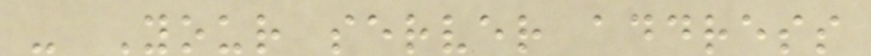- Your server address
